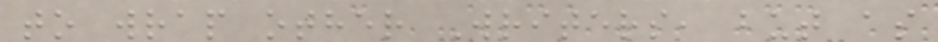to wrap other Writers, but as
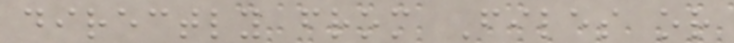directly from Files or
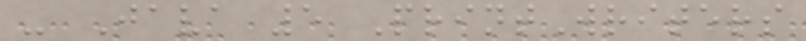- Java 5 PrintWriters
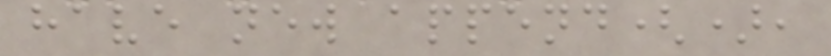have new append(),
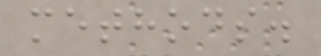methods.
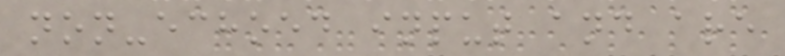non-echoed input and are
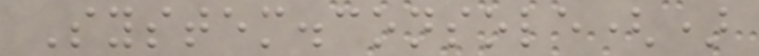System.console()
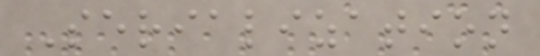Serialization
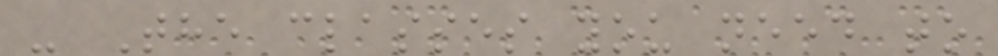- The classes you need to
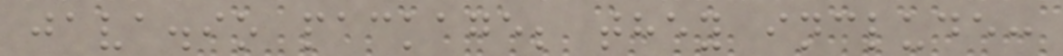java.io package; they include:
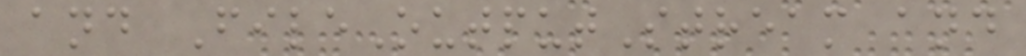and FileOutputStream and
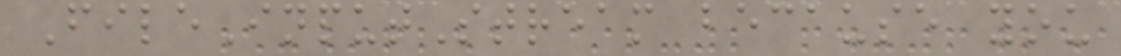FileInputStream because you
